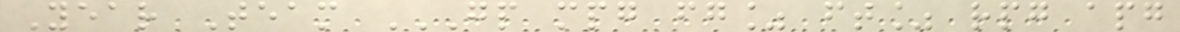Year Team GP MPG FG% FT% RPG APG
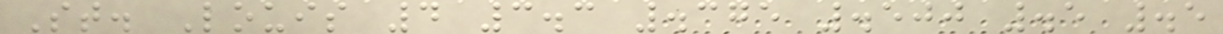St. Louis 4 3.3 .375 .500 .5 .5
